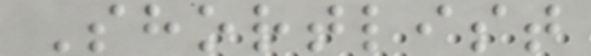Shortlist
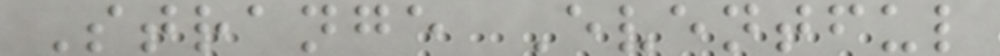Strange Eventful
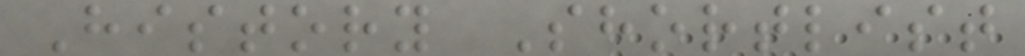History Shortlist
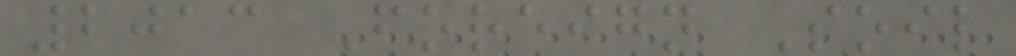2013 Foreign Soil
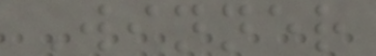Winner
